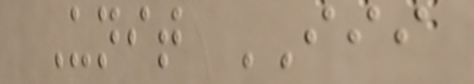Unit III
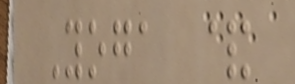Yoga &
